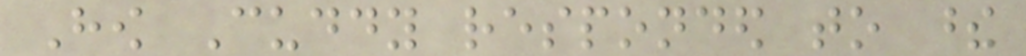How Cuddy responded to these
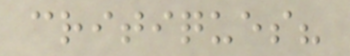critiques?
